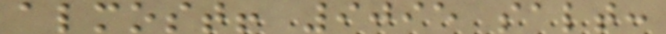almost! 9095 salt:
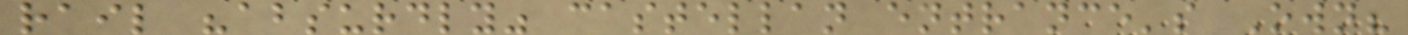rail "absurdly" castellan entrance's Own?
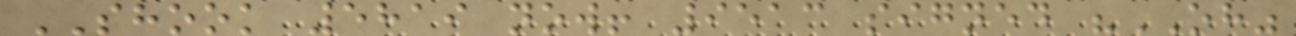SHOOK 5819 now! 9513 signed "OH"
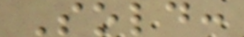Sold:
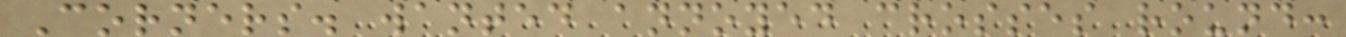Corners. wanted annoyed crosses round:
